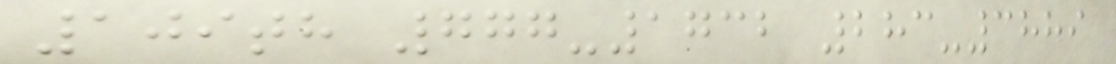109th 777-1732 283-3889
